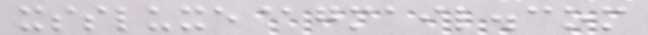xssluxe@gmail.com
